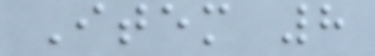Item 8
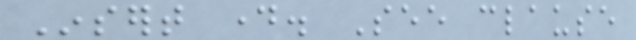Insert day. See clause
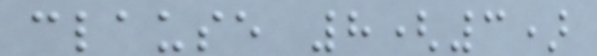clause 8(3)
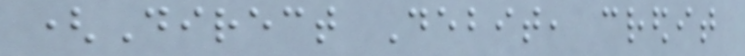(Direct Debit, credit
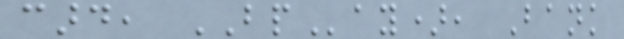card, BPay), Bank
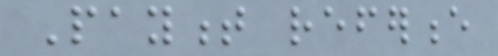Payment reference
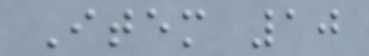Item 10
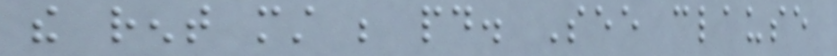the rent must be paid. See clause
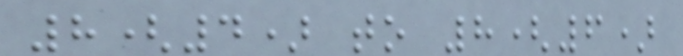8(4) to 8(6)
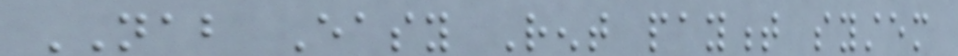NAB Easy Rent payment system
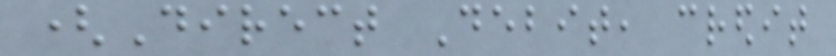(Direct Debit, credit
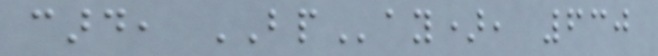card, BPay), 630
